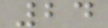24
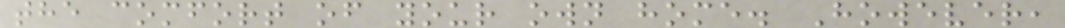the comfort of your own home. However,
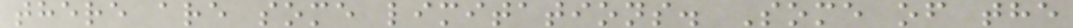there are some limitations. Some of the
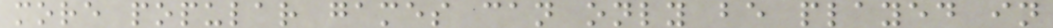more popular games can only be played in
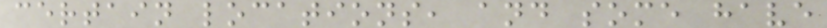certain locations, and some have
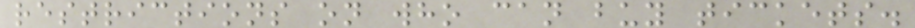restrictions on who can buy tickets.
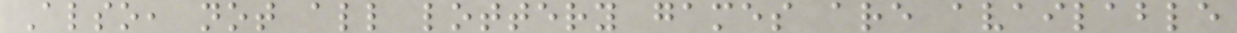Also, not all lottery games are available
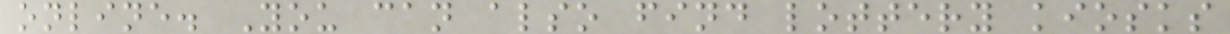online. You can also find lottery kiosks
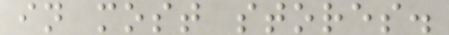in most stores.
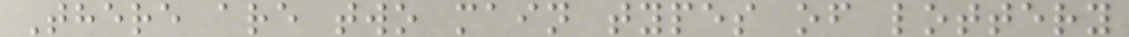There are two main types of lottery
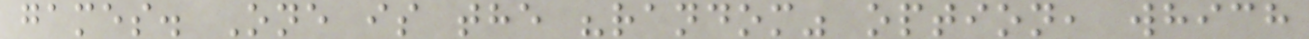games. One is the "random" option, which
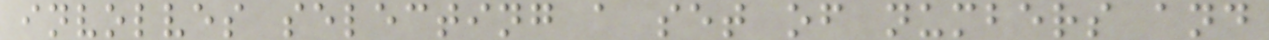involves selecting a set of numbers and
